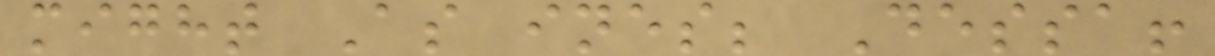might As ines; Dessa!
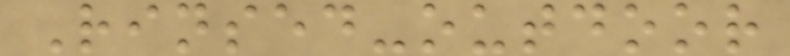Rinsed-outdoor
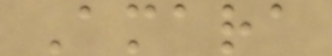Amara
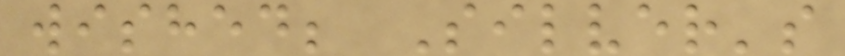wished; Silver's
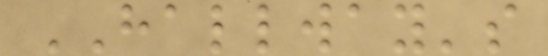HALLWAY's
